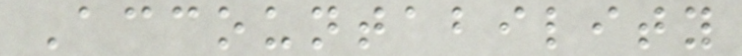Accountability
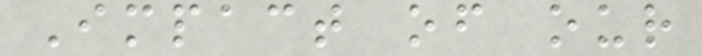Impact of our
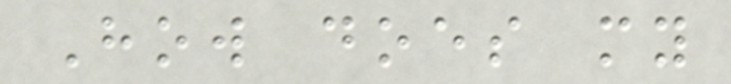How does my
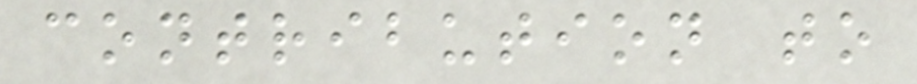contribution to
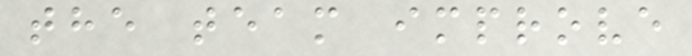the team improve
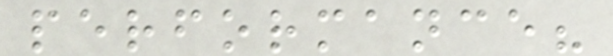performance?
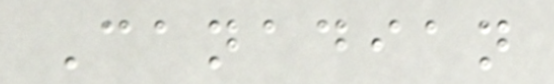Canadian
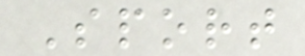Sport
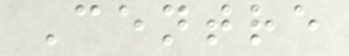Centre
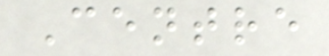Centre
